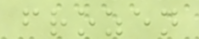frozen
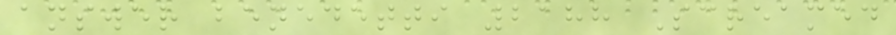answer benedetti 2188 Screamed
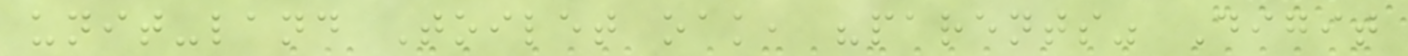unit-land Toilet oak, "parents" Digit
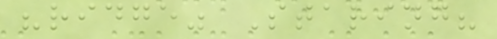"ridge" Staring?
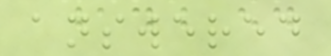answered
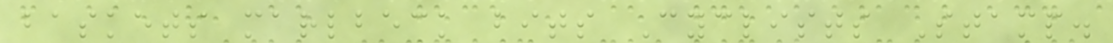baskets marlbeck bits Cyclists Stamp.
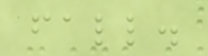fall.
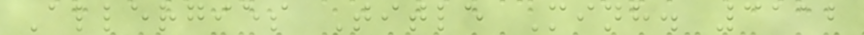Allergies Title Minh. 3112
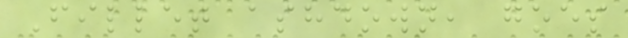Fillet ashdown, goes
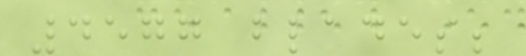4577 blades;
